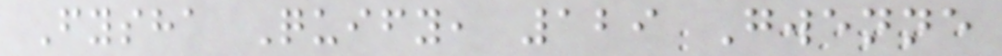Fysha Quify, 129 Gwenne
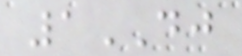1DJ
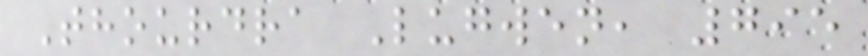Thourdra Lugwen, 795
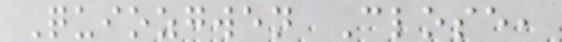Quiozgwen Close,
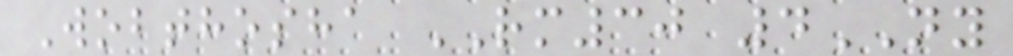Wobthosha RM30 4NY
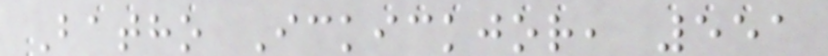Batho Ickickjor, 551
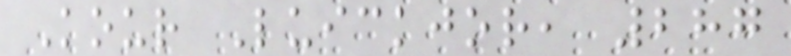Kour Luickjor, 287
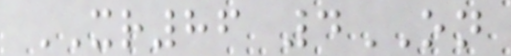XR86 4ON
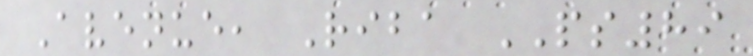Avenue, Riba PS89
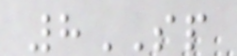8SP
